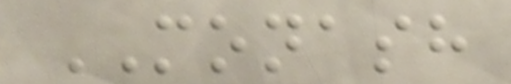MONASH
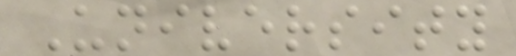University
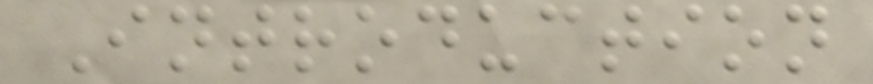Introduction
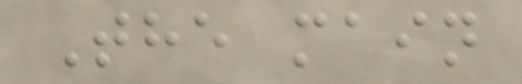The main
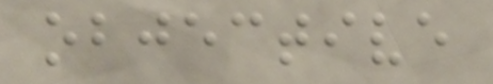objective
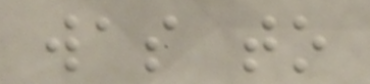was to
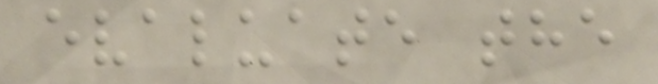evaluate the
